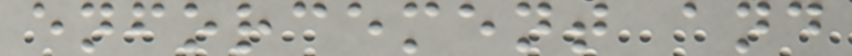enforcement and
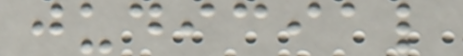judicial
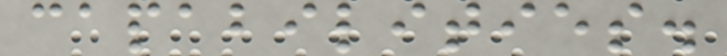capabilities.
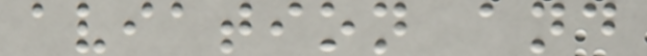aviation and
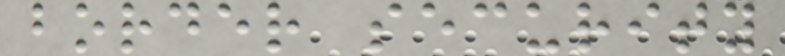border security
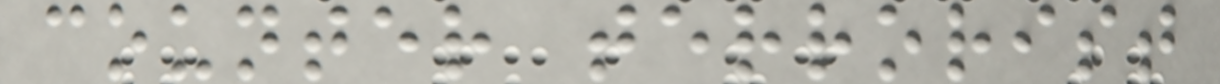counter terrorist
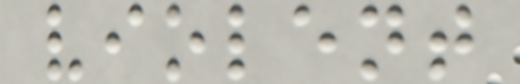violent
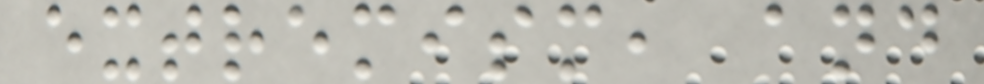extremism, and
